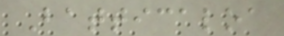Batticaloa
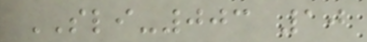SLI-003 10
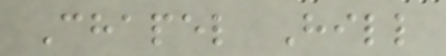Chapel Hill
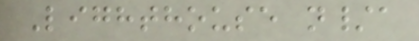Lighthouse n/a
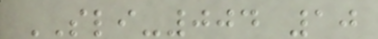SLI-004 10
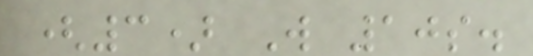(3) W 10s.
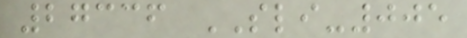27336 SLI-005
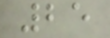25
